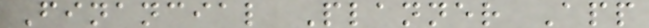Financial Planner App
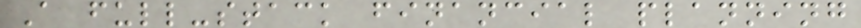A full-stack financial planning
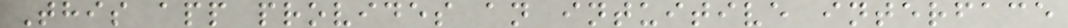This app provides an intuitive interface
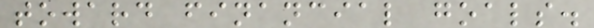toward financial goals.
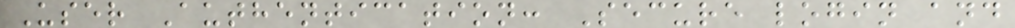User Authentication: Secure login and
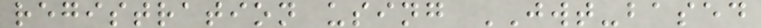registration using JWT-based
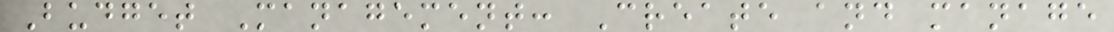Budget Management: Create and manage
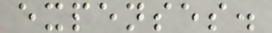expenses.
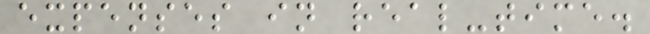expenses in real-time.
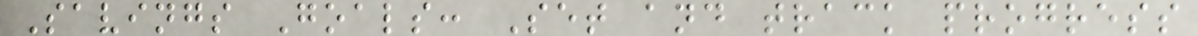Savings Goals: Set and track progress
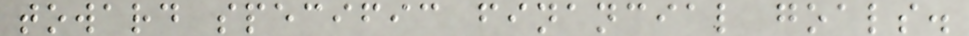toward specific financial goals.
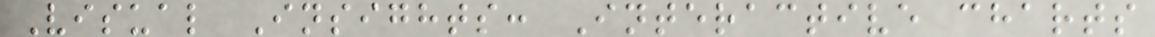Visual Insights: Interactive charts
